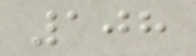108
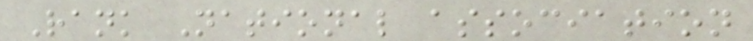Rank National association
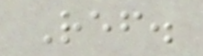Ref.
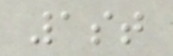1st
